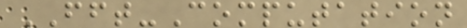FFT-Computation
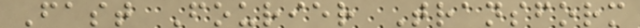Fast Fourier Transform
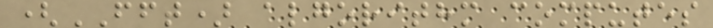(FFT) algorithm computes
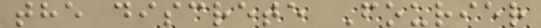the discrete Fourier
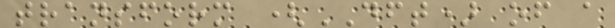transform (DFT) of a
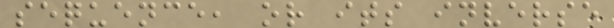sequence, or its inverse
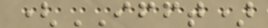(IFFT)
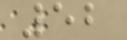52
